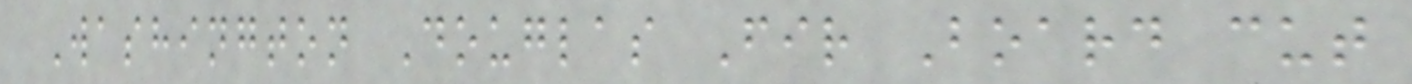Washington Douglas Fir Board cut
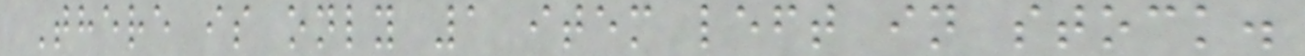There is only 1 item left in stock.
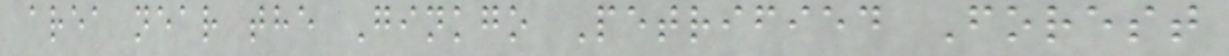area near the Ginkgo Petrified Forest
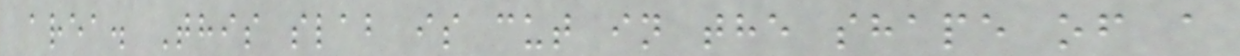area. This slab is cut in the shape of a
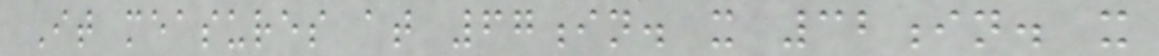It measures at 67in. x 32in. x
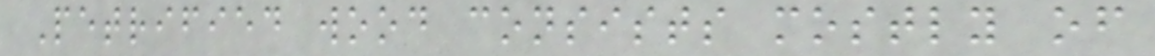Petrified wood consists mostly of
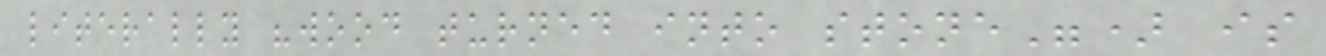literally "wood turned into stone") is
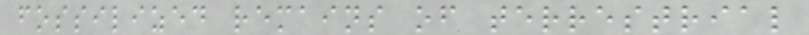fossilized remains of terrestrial
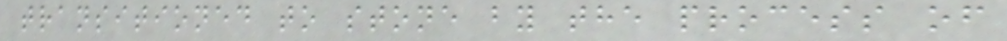transitioned to stone by the process of
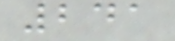241
